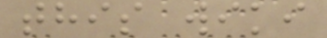this wiki
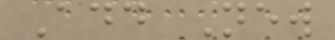Add New
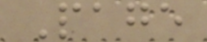Page
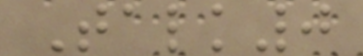Talk0
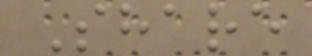Share
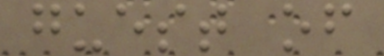guest of
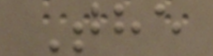The
